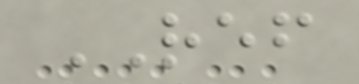REF
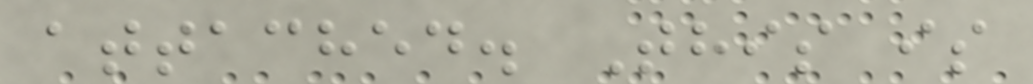attached. This is
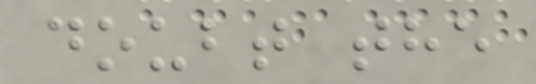doubt the
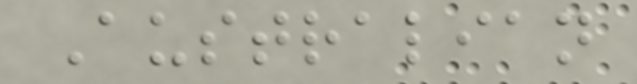Australian
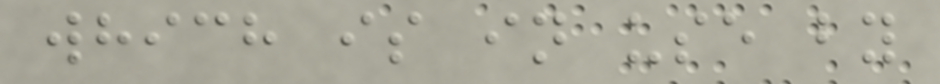which is in use by
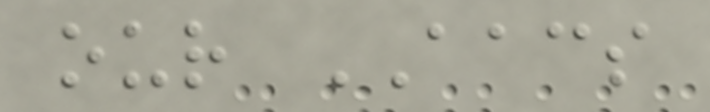our AACS
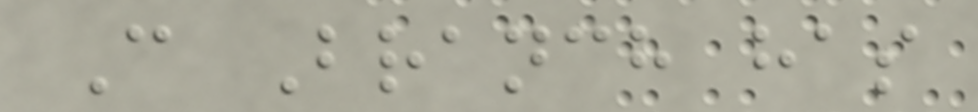C Branch has
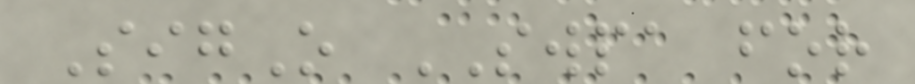SigO SWPA for
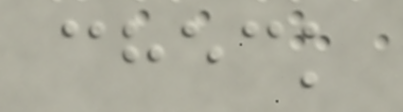check
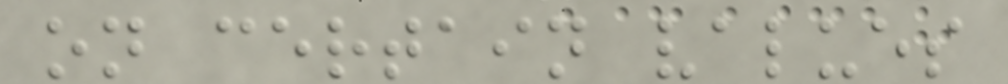on certain values
